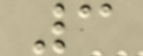3
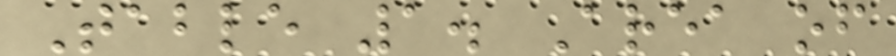Table 1. Area of
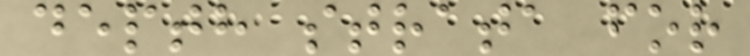depth strata for
